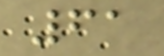61
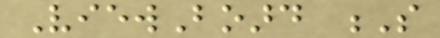ViewBoard S
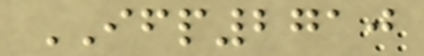IFP2710
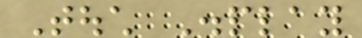Touch Display
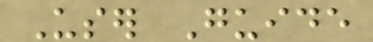User Guide
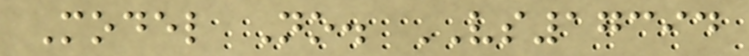Model No. VS17394
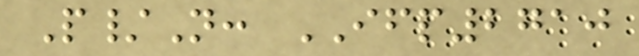P/N: IFP2710
